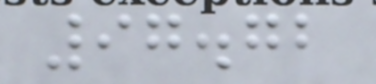97.72
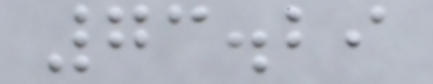73.29
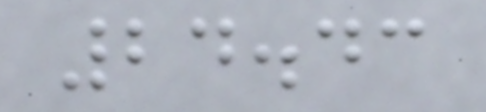24.43
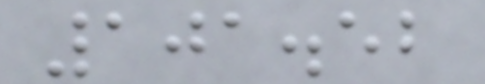101.52
